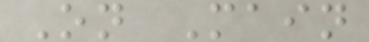On Main
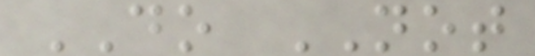DO NOT
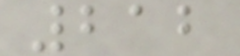212
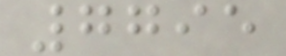7795
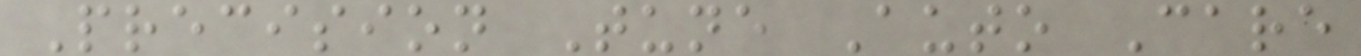Precision Tune Auto Care
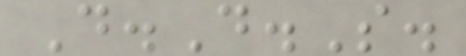D.D.S.
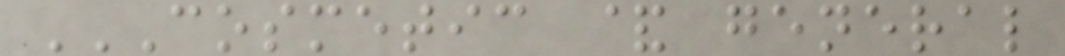COSMETIC & GENERAL
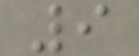9
